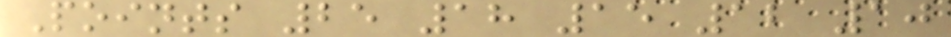Points 25 18 15 12 10
